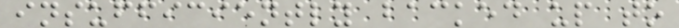insufficiently backed up to
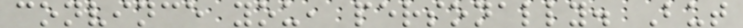convince you, personally. But
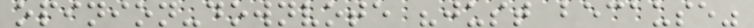opinion-downvote "just because"
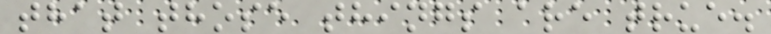that those things are true.
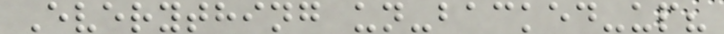Everything un-backed-up?
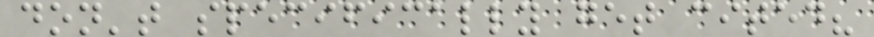don't specifically get cited?
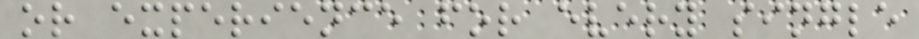or experience for every single
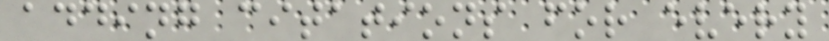adding citations for every
